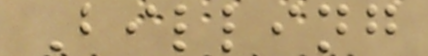Billing
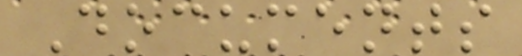Documents
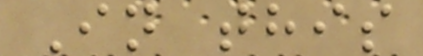In this
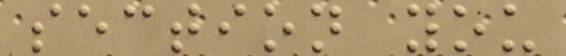section you
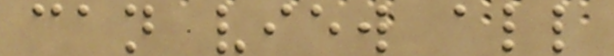can view all
